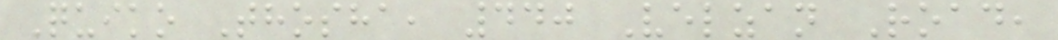Quiko Thosha, 440 Velzan Road,
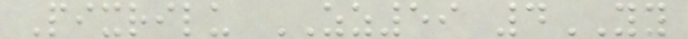Pixrilu ZZ59 4YY
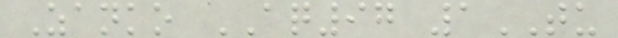Zanko AQ97 1TU
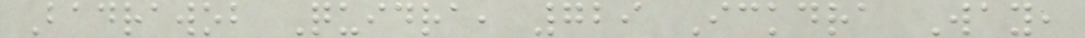Badrawob Quidra, 729 Ickdra Way,
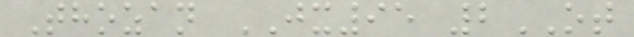Thozan JX95 2OT
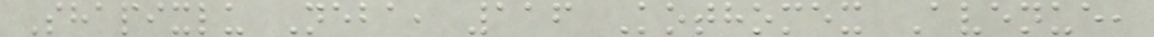Shapixlu Neba, 116 Kothomex Avenue,
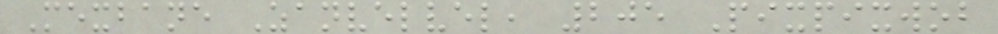Mexbane Zanvelvel, 205 Pixpixwob
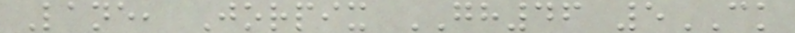Lane, Jorpix GH46 5CK
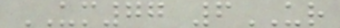UM77 6UR
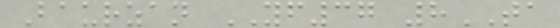Baurzan YF37 8TA
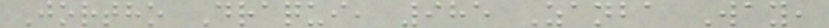Jortho Draqui, 985 Zanba Way,
